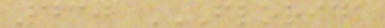430 FLORIDA
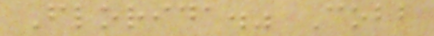Florida." Cobb
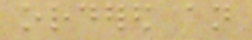ordered an
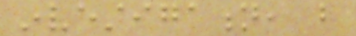investigation, but
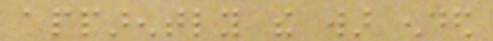apparently the war ended
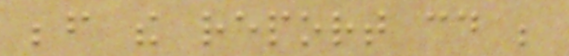before the report could be
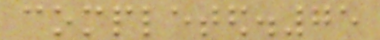completed.75
